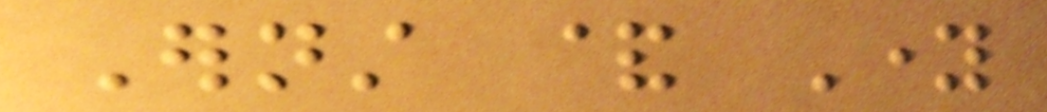Ernst & Young
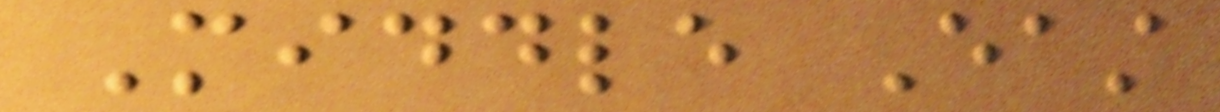Middle East
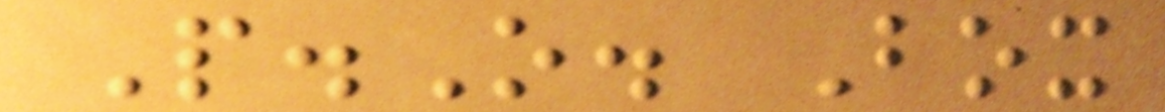P.O. Box
